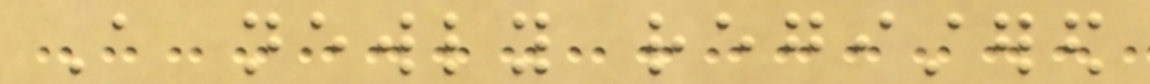A newly registered
